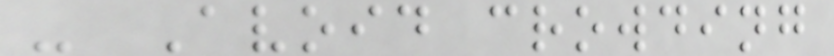- Avoid crowding
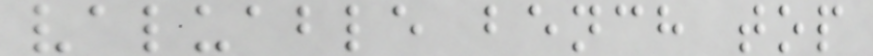valuable bench top
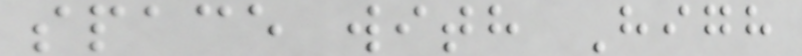space with High
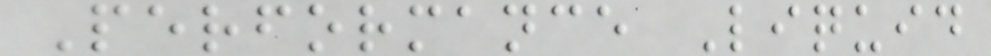Performance Liquid
